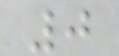0
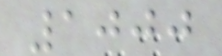1000
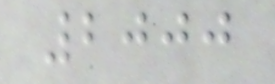2000
